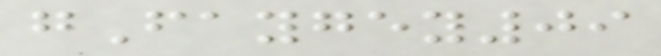gFaygey09
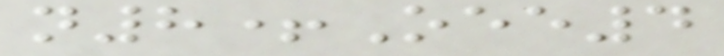n8+Oee4
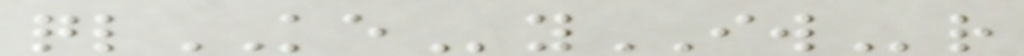qlKEyIWr
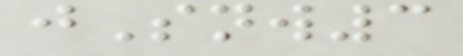jSnw3
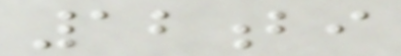12bi
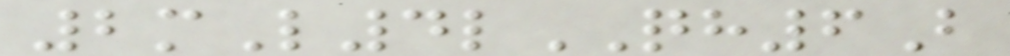2mL4lQH6B
